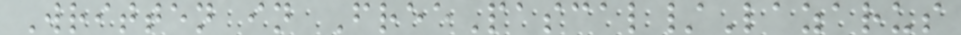Written in FreePascal/Lazarus
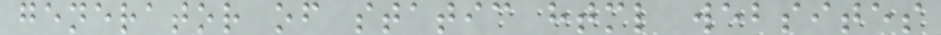generator of static html websites
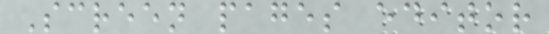Screen pages editor
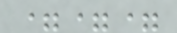===
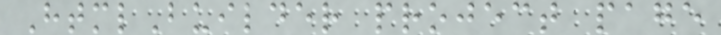HtmlBuilder project page
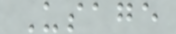Usage
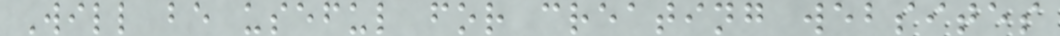Will be useful for creating websites
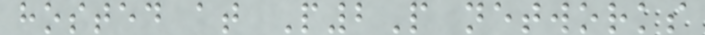hosted at P2P networks
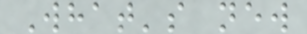What's new
